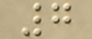7
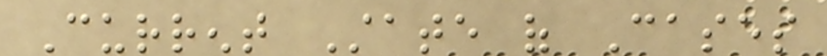Current State of Cases
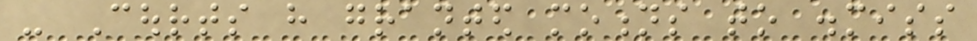- Courts have granted motions to dismiss
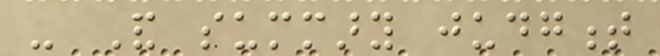- And summary judgment
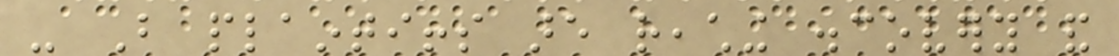- But plaintiffs are reaching discovery and
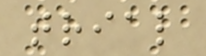trial
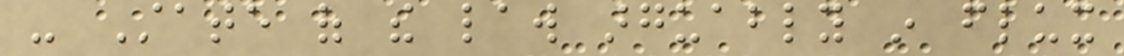- State of the law arguably in flux
